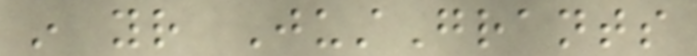in your JustGrants
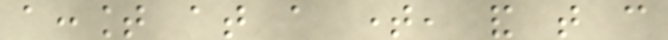account at a time, and that can
